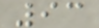93
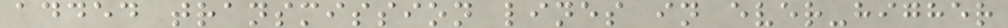added transmission lines in ever-higher
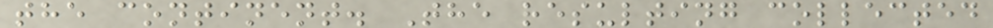the continent. The resulting collected
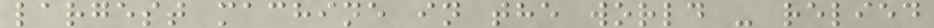largest machine in the world - relied
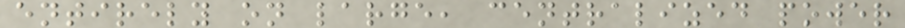entirely on large, centralized power
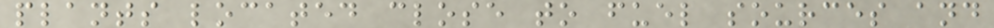plants located close to fuel sources and
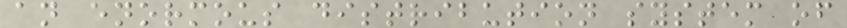an enormous distribution system of
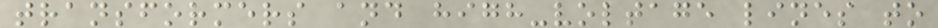transformers and high-voltage lines to
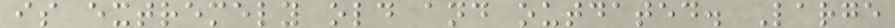is extremely old and outdated. Large
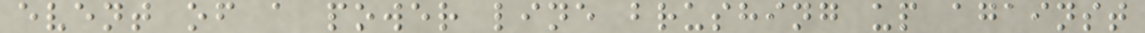event of a power line brushing up against
